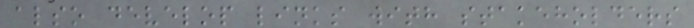also develop links with stakeholders
